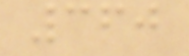360
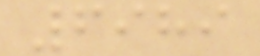6989
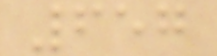657
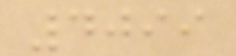4099
